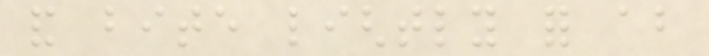and bite lightly for about
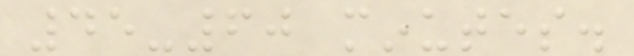45-60 minutes.
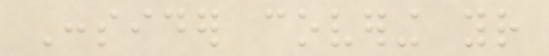Consider covering your
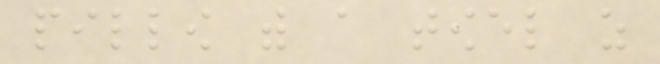pillow with a towel as
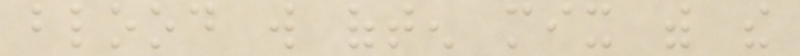blood will often mix with the
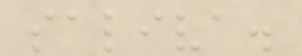saliva.
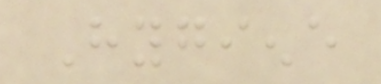Hygiene
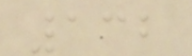132
